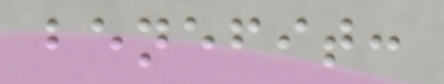benefit:
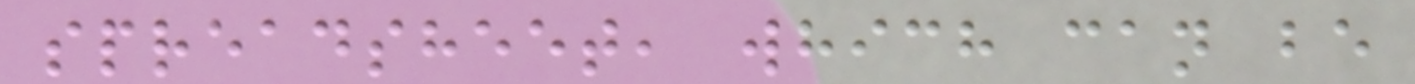spreadsheet, which can be
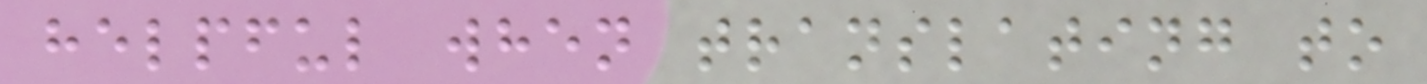helpful when translating to
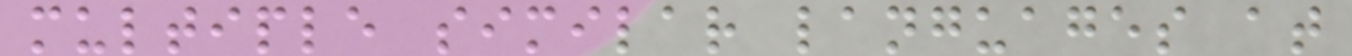multiple similar languages at
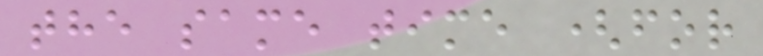the same time (for
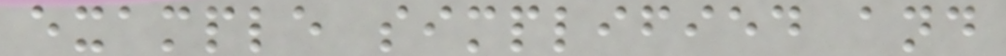example simplified and
